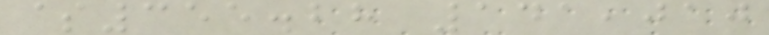$355.28 141,010
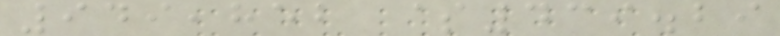949,852 $439.29
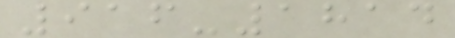916-1814
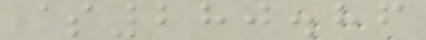$280.86
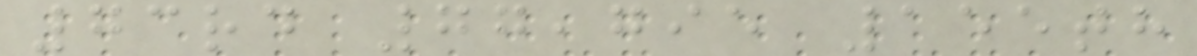73rd 77,795 155th
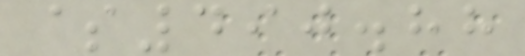$490.88
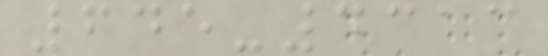645-4313
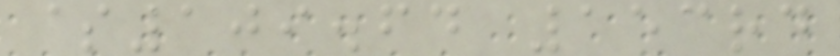$109.64 153rd
